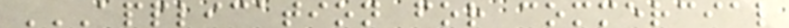APPLICATION FOR COMMERCIAL
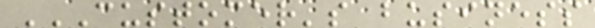CUSTOMER'S BUSINESS
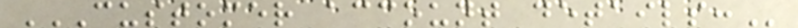CUSTOMER ACCOUNT DETAILS:
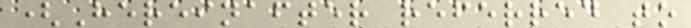(Hereinafter referred to
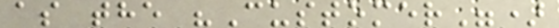as the "Customer")
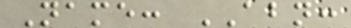Name: ABN:
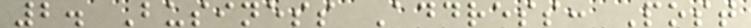2. Business Address: Post
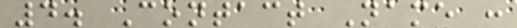4. Contact Name :
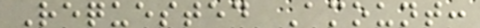Requested Amount:
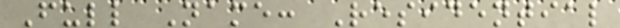Full Name: Residential
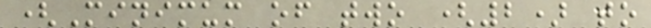(Minimum of two (2) to
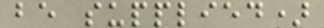be supplied)
